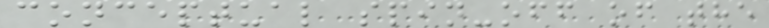conceptual spin-off of the
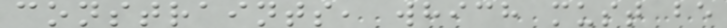constraints, which must be
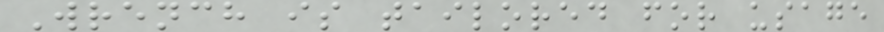Wrench is tailored for usage
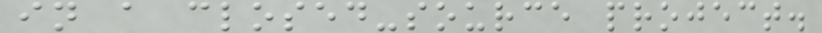in a closed-source project.
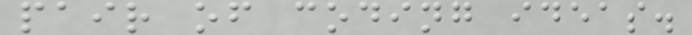pair of coding ideas.
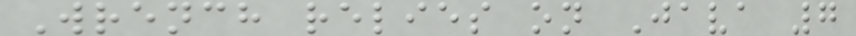Wrench relies on Java 7
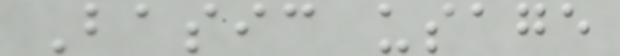Basic usage
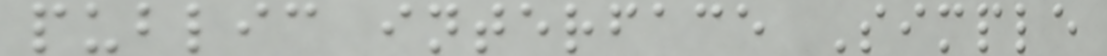public interface Simple
